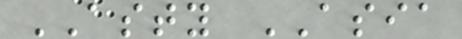ASTY ASIA
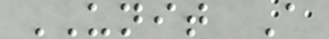UNIT A
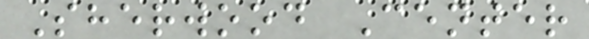Sherwood Center
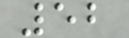52
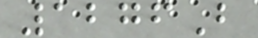1276B
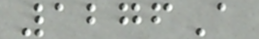1276A
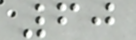60
